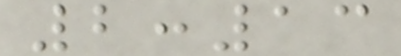2:13
